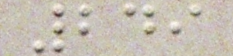249
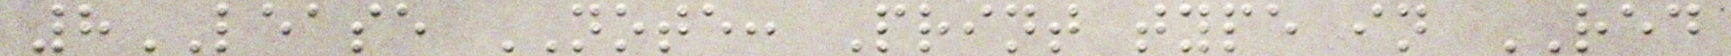8LEASE NOTE: Print type in RED
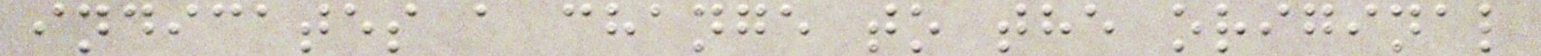indicates a change to the original
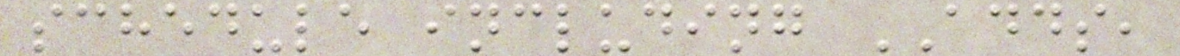schedule including ADDS,
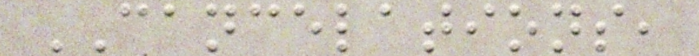CANCELATIONS,
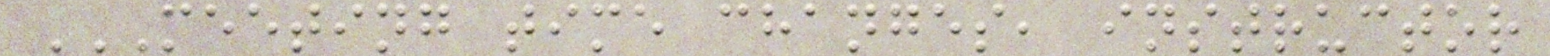MEETING TIME CHANGES, INSTRUCTOR
